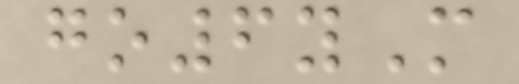go6yM
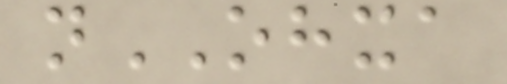nOHXA
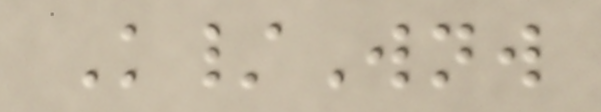K/Wnw
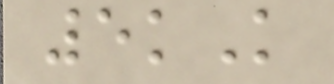5kK
